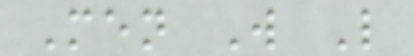Men W L
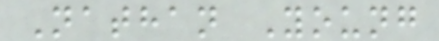Nathan Young
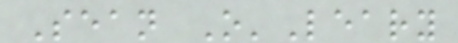Sean O'Leary
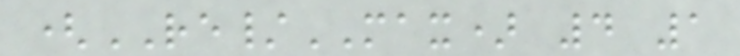(RE/MAX) 4 1
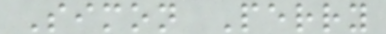Simon Perry
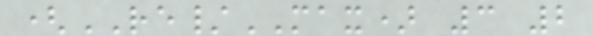(RE/MAX) 3 2
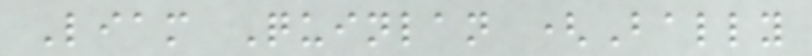Liam Quinlan (Bally
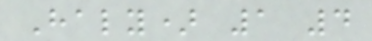Haly) 1 4
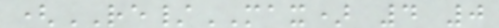(RE/MAX) 4 0
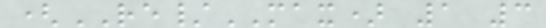(RE/MAX) 1 3
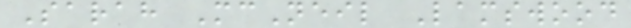Sarah McNeil Lamswood
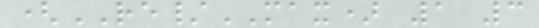(RE/MAX) 1 3
